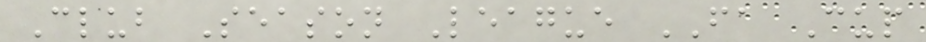Club Season League FA Cup
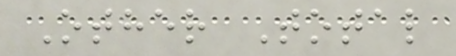Other Total
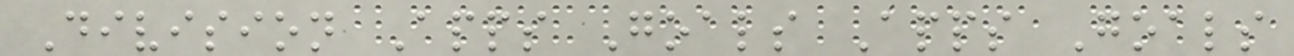Division Apps Goals Apps Goals
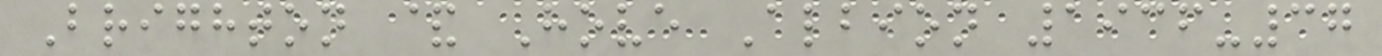Brighton & Hove Albion 1936-37
